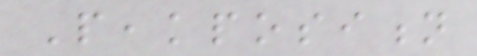Peakposition
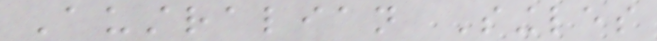Australian Singles
